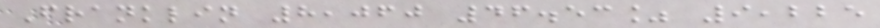Franklin 8,060 46.53% 9,225
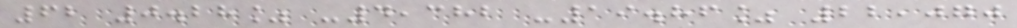62 0.28% -4,382 -19.86% 22,070
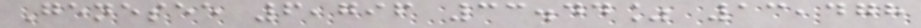Genesee 6,796 33.44% 13,478
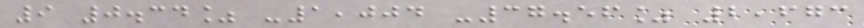9 0.34% -1,004 -37.56% 2,673
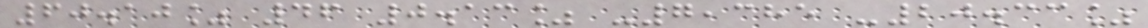60.10% 46 0.13% -7,385 -20.33%
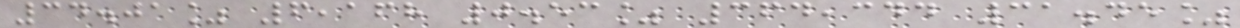34.01% 6,168 0.53% 364,344 31.45%
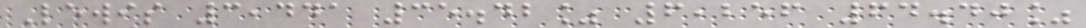Lewis 3,441 35.42% 6,256 64.40%
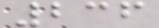236
